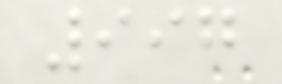997
